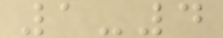1-4
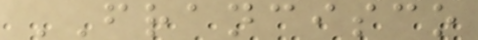FRANCISCO
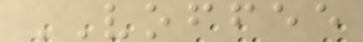VOFFEE
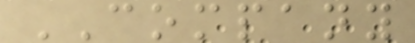COMPANY
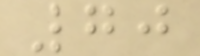70
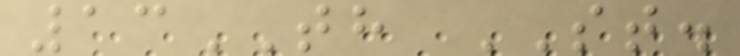13TH ST.
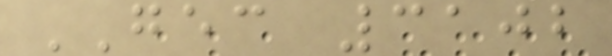GEC 3102
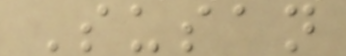Susan
